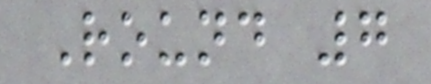Round 7
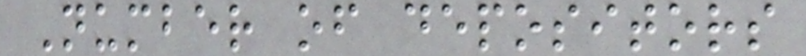Number of depositors
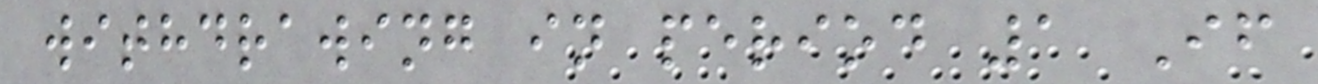withdrawing in period 1 If
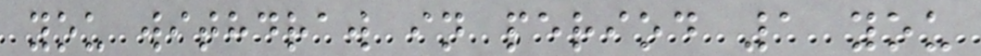you withdraw in period 1 you
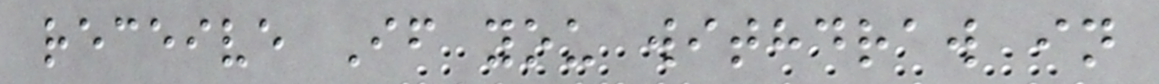receive If you withdraw in
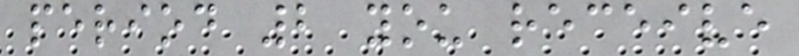period 2 you receive
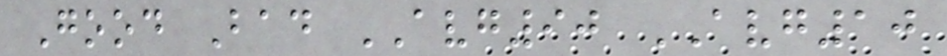Good Bad AVG90 AVG10
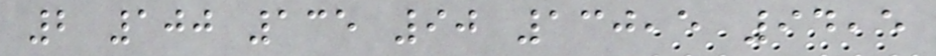2 100 135 90 130,5 94,5
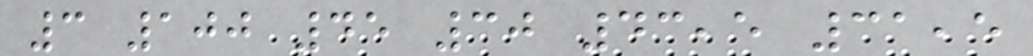3 100 45 30 43,5 31,5
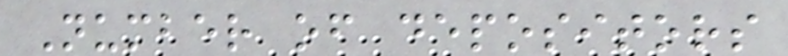Number of depositors
